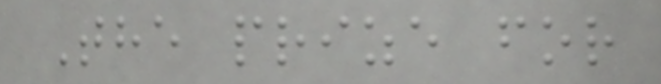The prize for
